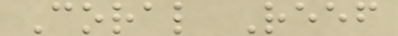Coral Reef
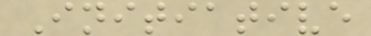Initiative
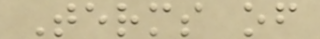Terms of
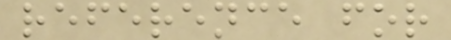reference for
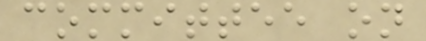committee on
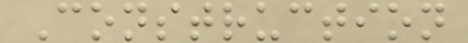Construction
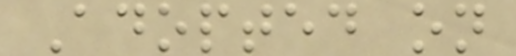Adopted on
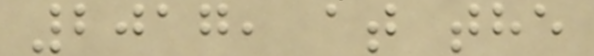2017, at the
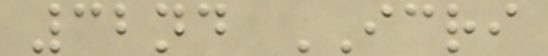32nd ICRI
